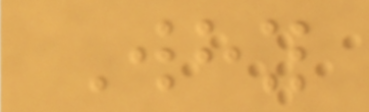Why
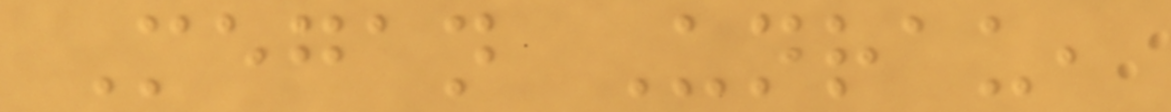Megan Unrau,
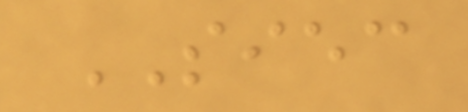SIEC
